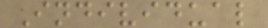Individual
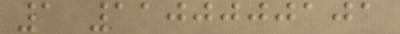1 1100000101
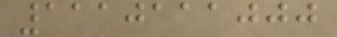1110111000
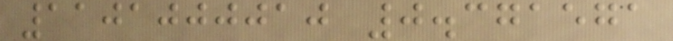1101000010 0.371571
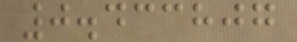0.433807
